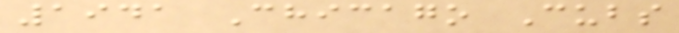1941 Chicago Cubs
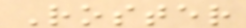Roster
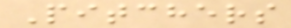Pitchers
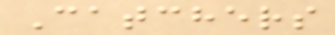Catchers
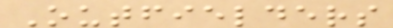Outfielders
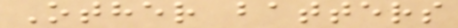Other batters
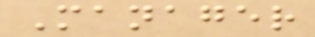Manager
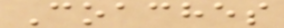Coaches
